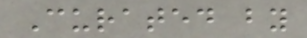Curated by
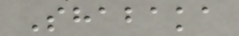Shabaka
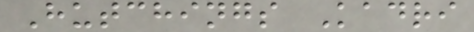Hutchings Kadri
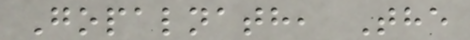Gopalnath, The
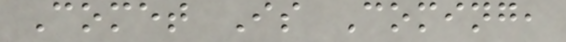Comet Is Coming,
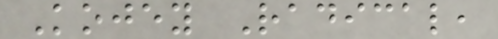Kojey Radical,
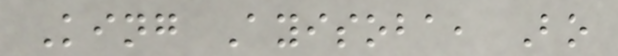King Ayisoba, Bo
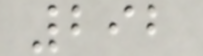292
